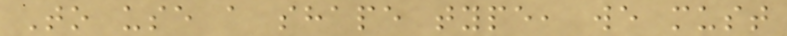To use a shape type, we must
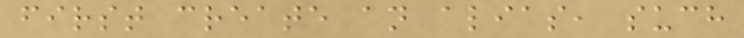first create an alias, such
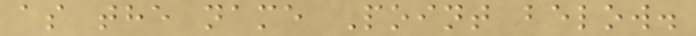as the name Point below.
